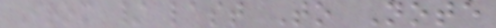From / last To Note
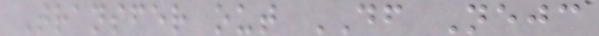Transfer out DF Nejc
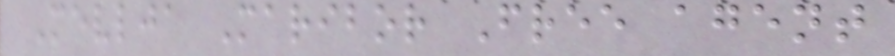Mevlja Maribor Free agent
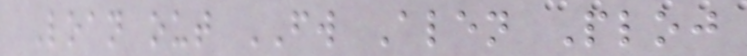Loan out FW Alen Ploj
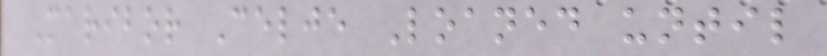Maribor Celje Loaned until
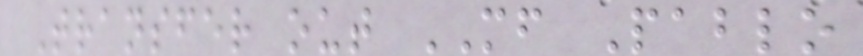Transfer out MF Pablo
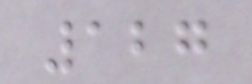127
